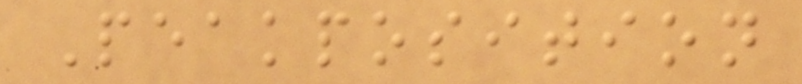Peakposition
